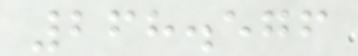268.576
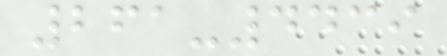261-4439
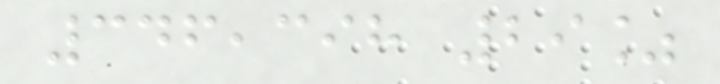346,398 29%
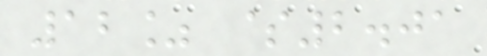12% $2.01
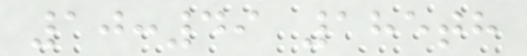10:49 185th
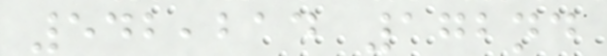542,214 172nd
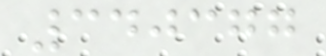340377
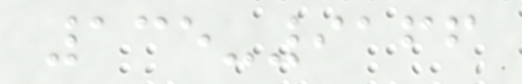135-9166
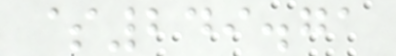$249.71
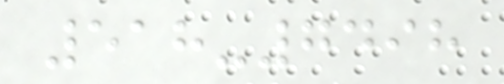518-7498
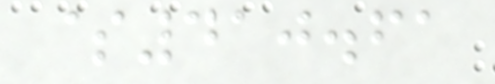$410.61
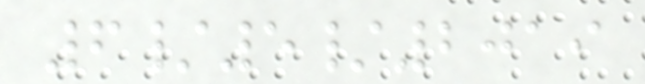6/5/2019
